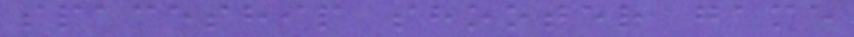spaceship shooter game
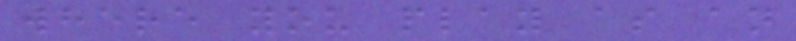where you play as an
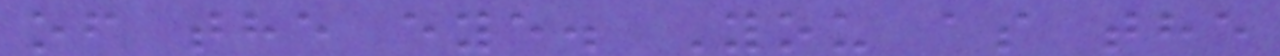of the eye. You as the
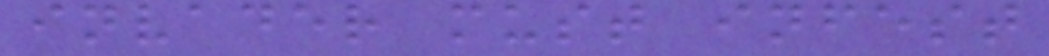invader must infest
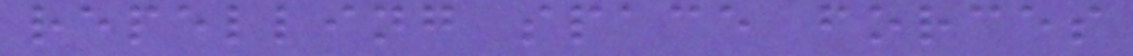repelling space forces
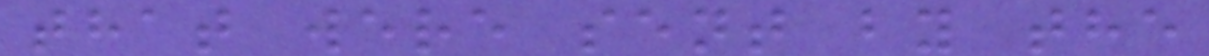that were sent by the
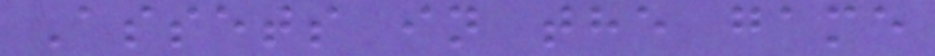Assets in the game
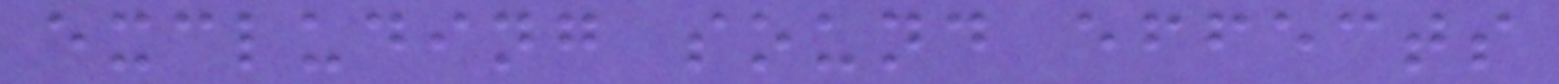excluding sound effects
